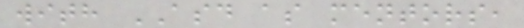with ASD as mentors,
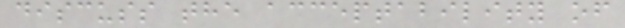discuss the acceptability of
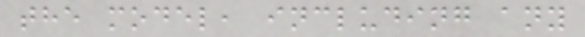the model, including any
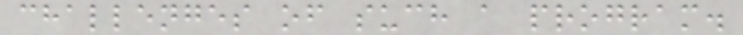challenges of such a program.
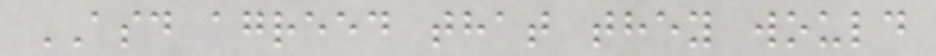ASD agreed that they would
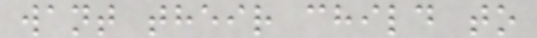want their child to
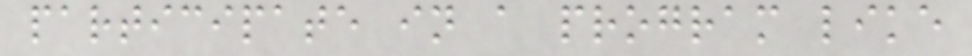participate in a program like
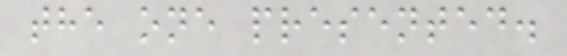the one presented.
